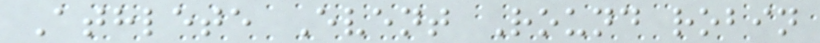Athlete Event Round robin
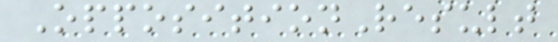OppositionResult
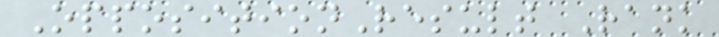OppositionResult Rank
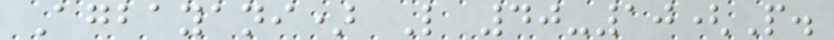Agbayani) L 40-10(P.
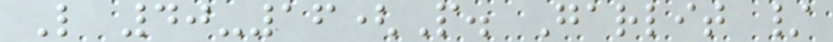L 40-16(P. Garlit /
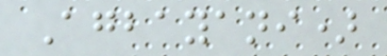Agbayani)
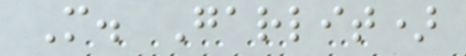M. Garlit)
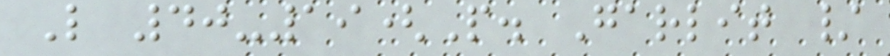L 40-19(P. Garlit /
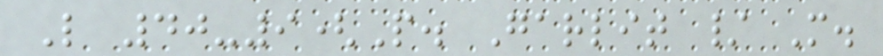L 40-9(P. Garlit / M.
